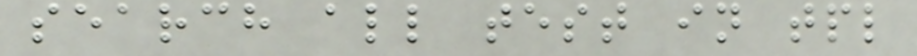search all test in tpl
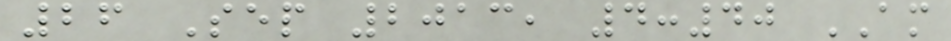26 Sep 2013, 4:40 AM
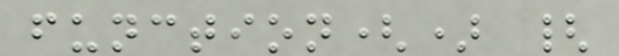function() {
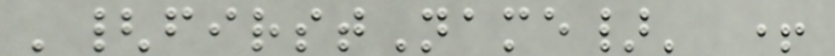'{firstName}' +
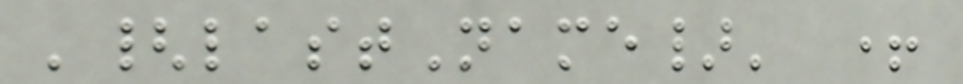'{lastName}' +
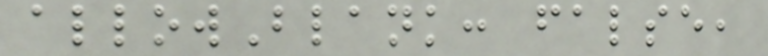allowBlank: false,
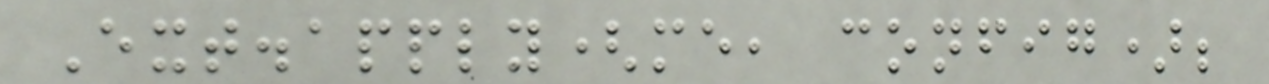Ext.apply(me, config);
